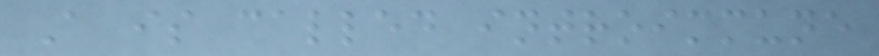A is called introimmune
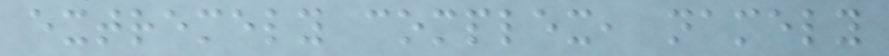extremely complex, namely
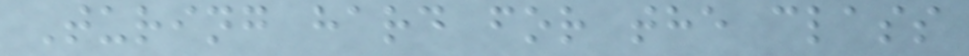Turing hard for the class
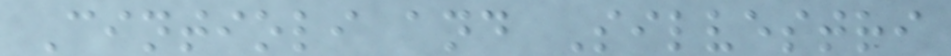Cintioli and Silvestri
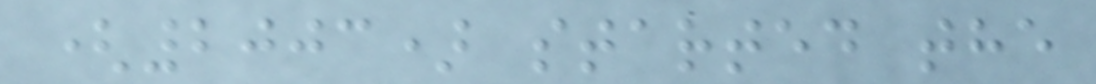(2003) started the
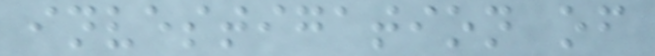investigation of
